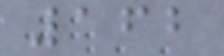162
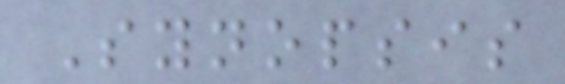Synopsis
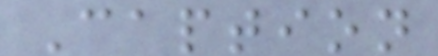Caption
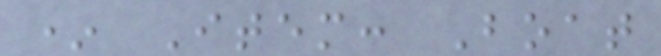* Item: Boat
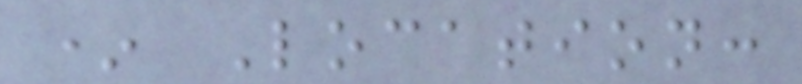* Location:
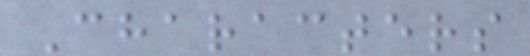Characters
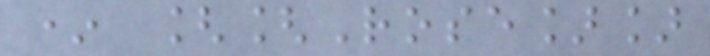* [[Rose]]
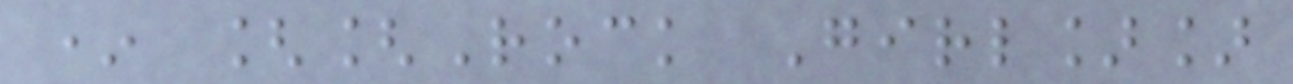* [[Rock Girl]]
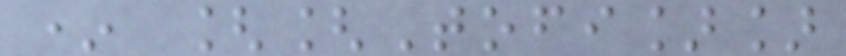* [[Tofi]]
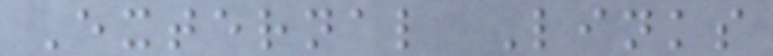External Links
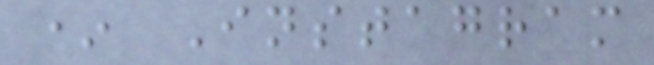* Instagram
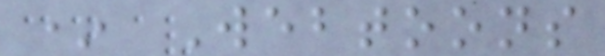* Webtoons
